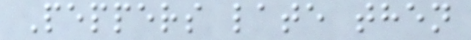Peppers late then
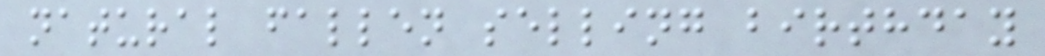natural fallen selling birthday
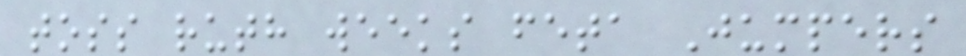toss ruth weeks feta Jumpers
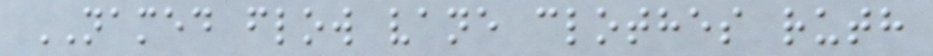NAMED flow vane clothes ruth
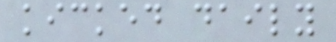kicked daily
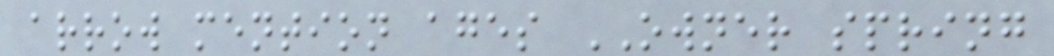arrow mention ages OWNER spring
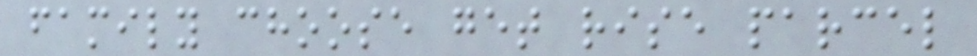family choose get rise parcel
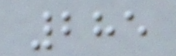285
